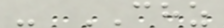- CHZ
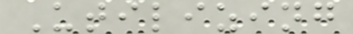Utilizing
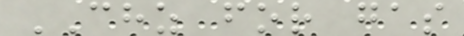CHZ for gas
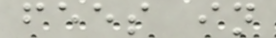fees in
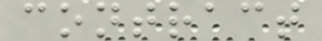contract
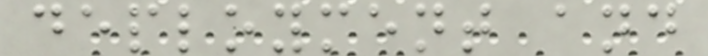deployment and
